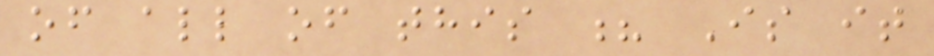of all of this ? Is it
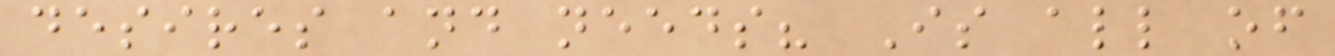desires and needs? Is all of
